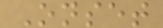Onset
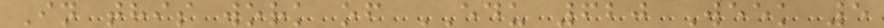In this work of EDU 620 Week 5
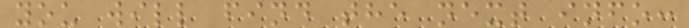you will find the next info:
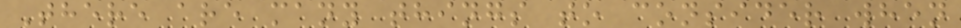There are many things to consider when
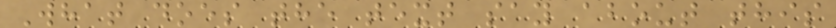What does the text say about this
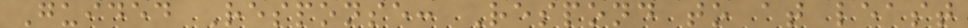Guided Response: Respond to at least
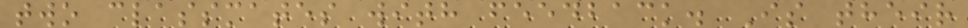two classmates with feedback. Is their
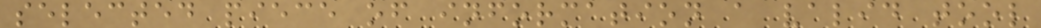selected piece of information a valid tool
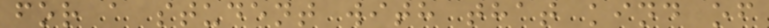for a student with that kind of
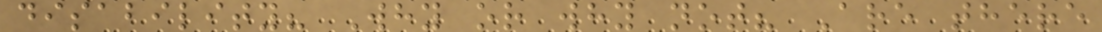disability? Why or why not? Are there
